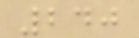240
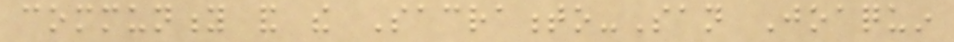community and the Sacramento-San Joaquin
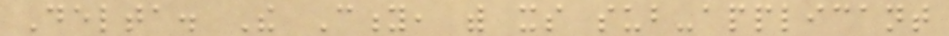Delta. The City, with its sub-applicant
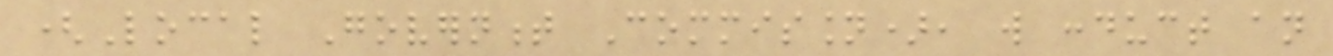(Local Government Commission), will conduct an
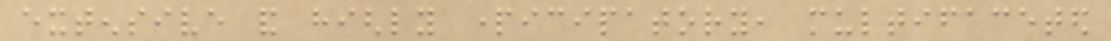extensive and highly participatory, multifaceted
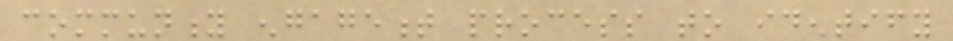community engagement process to identify
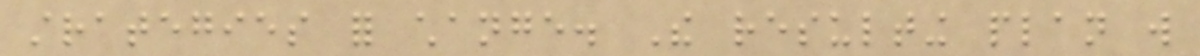strategies for change. The resulting plan will
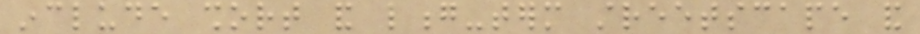include short and long-term streetscape and
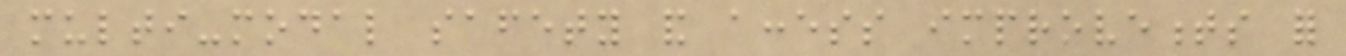multi-modal safety and access improvements for
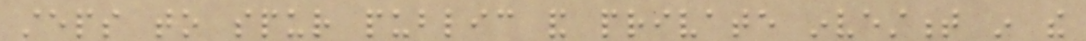steps to spur public and private investment in the
